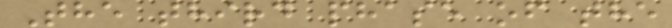The third phase of the
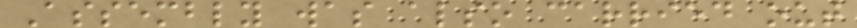Assembly was also carried out
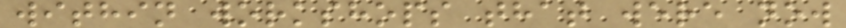within workshops that were now
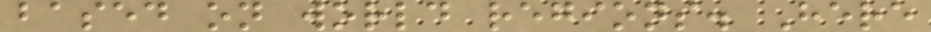based on world regions. Here
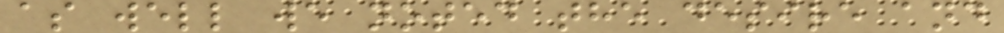as well we noted the desire and
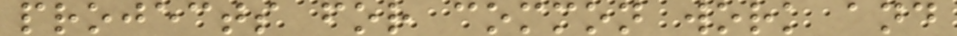projects for common work and
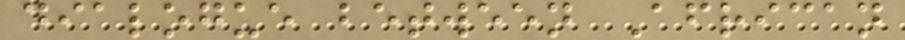dialogue between African
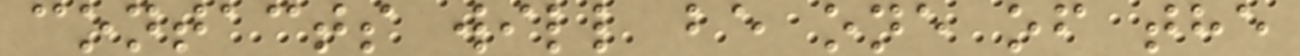contacts will be one of the
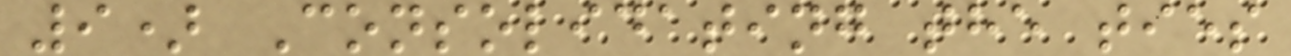9) Consolidating the ties
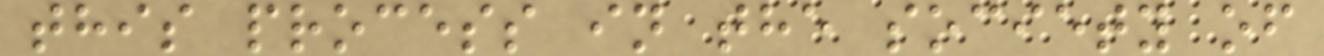this process in the society of
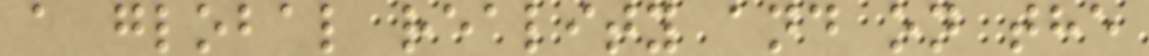a global reality and on the
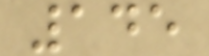145
